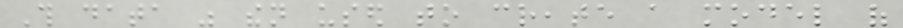This data was then used to create a model of
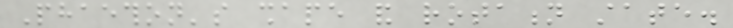Phaethon's shape and rotation state.
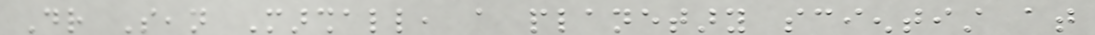Dr Sean Marshall, a planetary scientist at
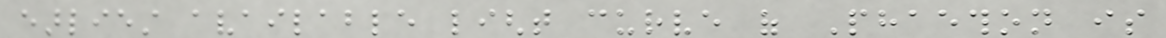earliest available light curve of Phaethon is
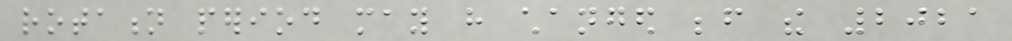rotation period may have changed before the 2021
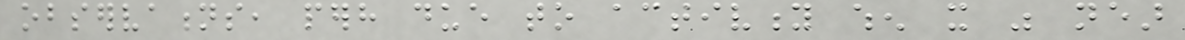observations, perhaps due to activity when it was near
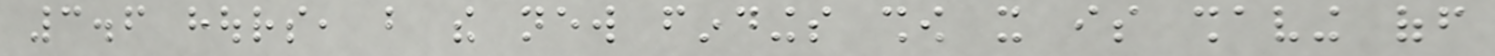3.6 hours, but the new findings show it is shaving off
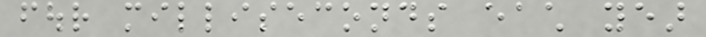four milliseconds each year
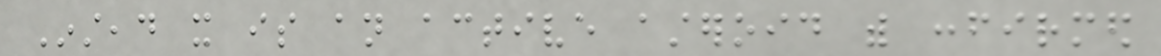Instead it is an active asteroid with confirmed
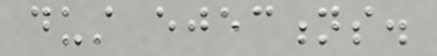dust ejections.
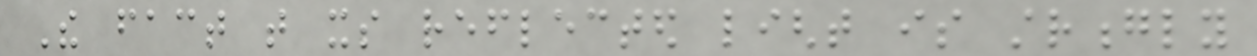The fact that its reflected light is strongly
